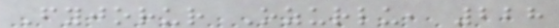Fyjorur Ozurlu, 228
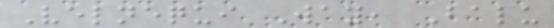Velnequi Way, Balu
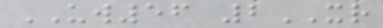UW56 2XR
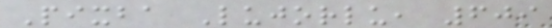Pixba Lujorlu, 609
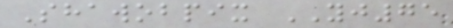Shawobpix YJ75
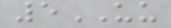5UU
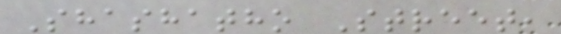Shashatho Street,
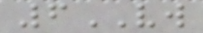6VW
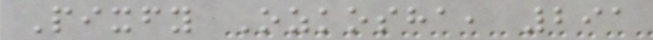Pixfy Ozkosha, 291
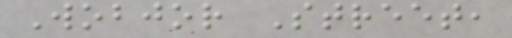Wobjor Street,
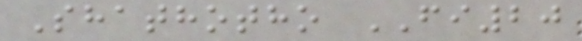Shathotho FI20
